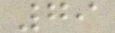79
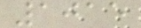1015
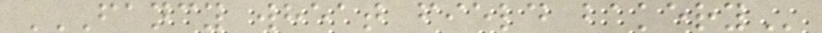FANCY WHEAT FIELD BAKERY
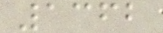1362
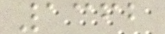1362
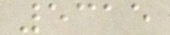5315
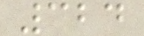324
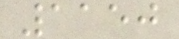1150
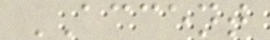ACCENT
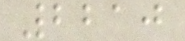2210
